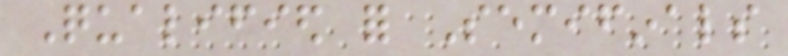Qualified for Semifinals
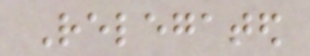Relegated
